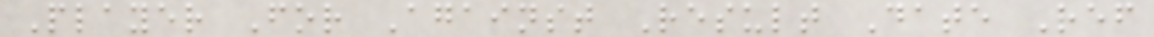Player For Against Result Date Ref
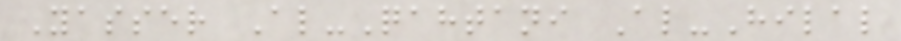Yasser Al-Qahtani Al-Hilal
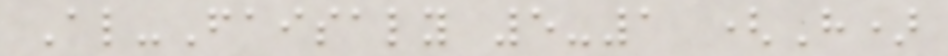Al-Faisaly 5-1 (H)
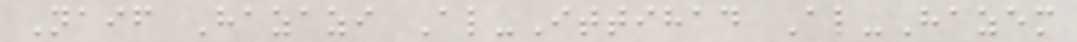Naif Hazazi Al-Ittihad Al-Hazem
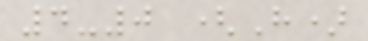4-0 (H)
